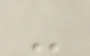-
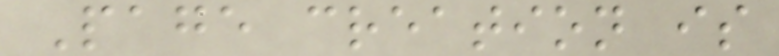Page creation is
